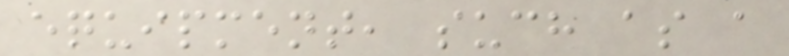equipment, such as a
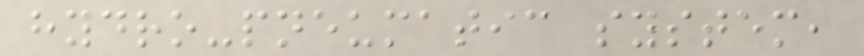hydro-pneumatic system,
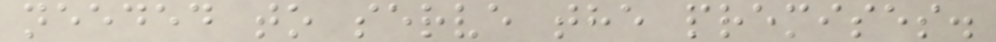needed to serve the premises.
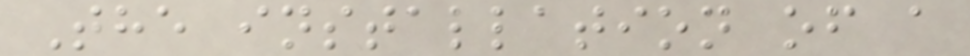The installation of a
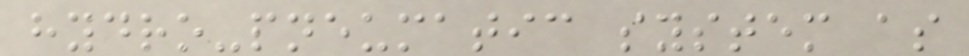hydro-pneumatic system as
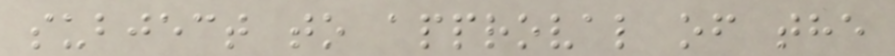subject to approval of the
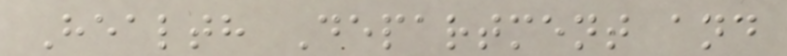Health Department and
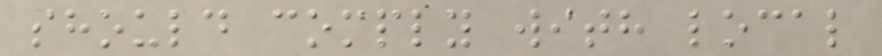should comply with local
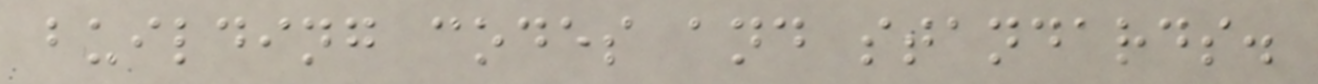building codes and standards.
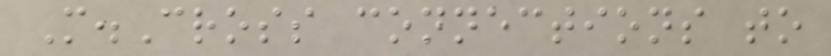M.Cross connections to
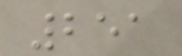251
